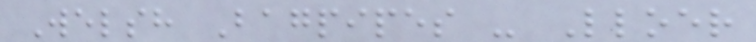Welsh Bagpipes - Lloer
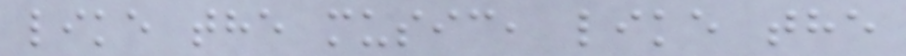like the music, like the
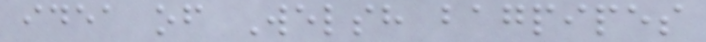idea of Welsh bagpipes
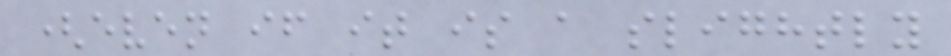(even if it is a slightly
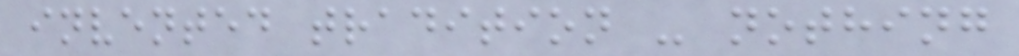invented tradition - nothing
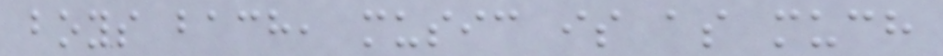boys bach, music is as much
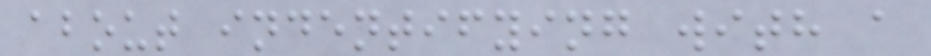about indentifying with a
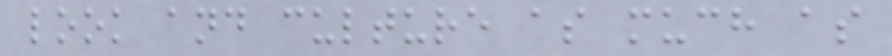look and culture as much as
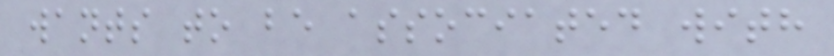wants to be associated with
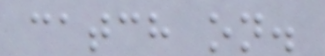catch on.
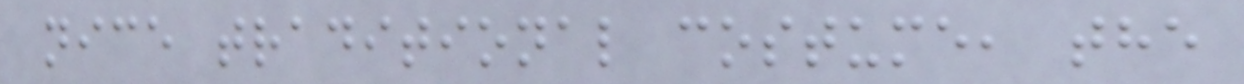nice traditional costume, the
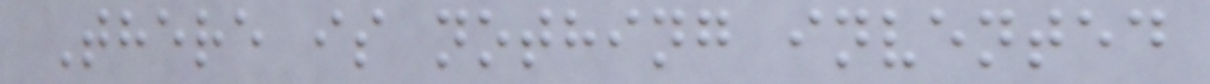There is nothing invented
